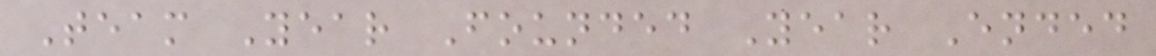Team Year Founded Year Ended
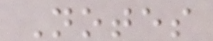Notes
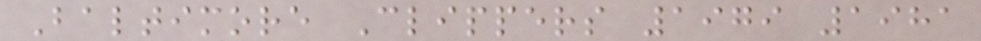Baltimore Clippers 1979 1981
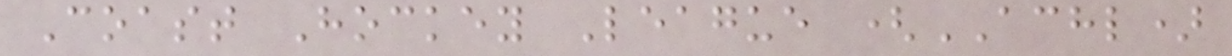Coast Hockey League (ACHL)
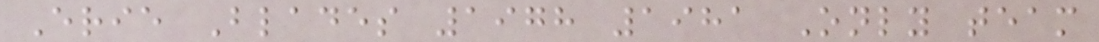Erie Blades 1978 1981 Only team
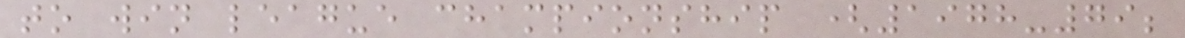to win league championship (1978-79;
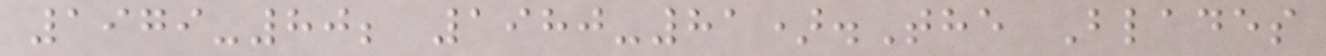1979-80; 1980-81).The Blades
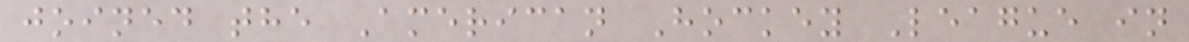joined the American Hockey League in
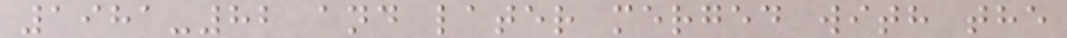1981-82 and later merged with the
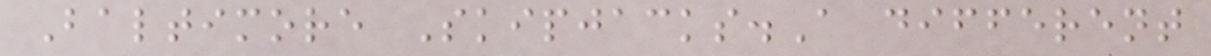Baltimore Skipjacks.A different
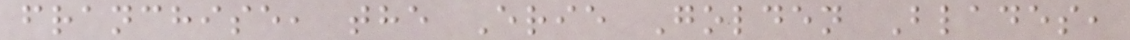franchise, the Erie Golden Blades,
